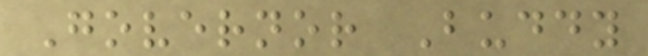Governor Buddy
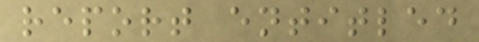report entitled
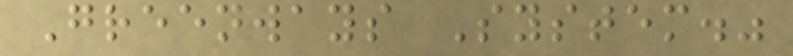Greenways System."
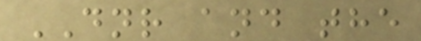DNR and the
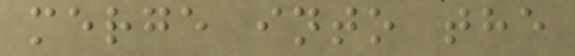merge into the
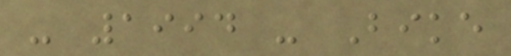- 1994 - Bike
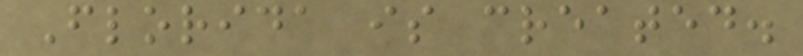Florida is created.
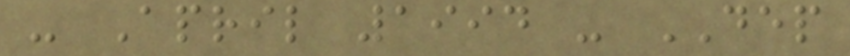- April 1994 - DEP
